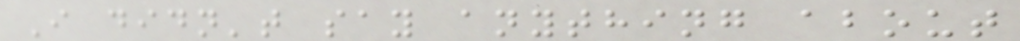I didn't say anything about
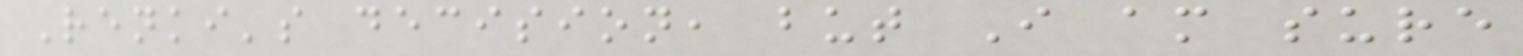Renki's decision, but I am sure
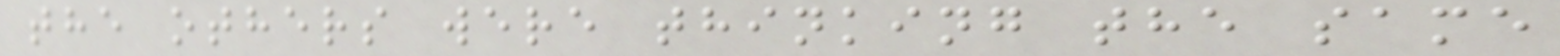the others were thinking the same
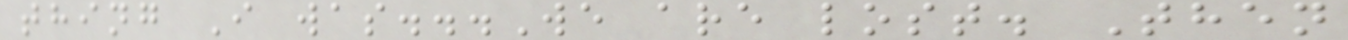thing I was...We are lost. Then
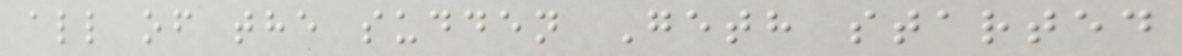all of the sudden Geth started
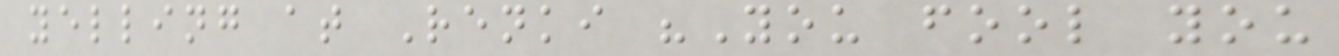yelling at Renki "You fool you
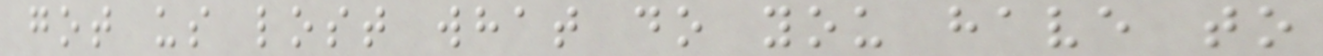got us lost what do you have to
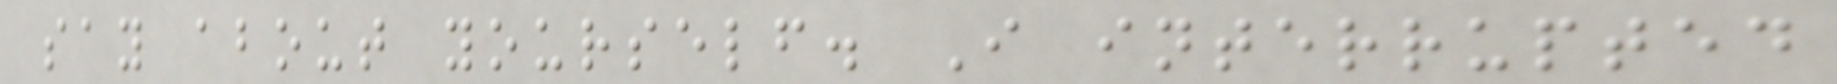say about yourself. I interrupted
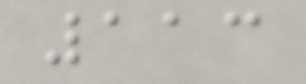113
